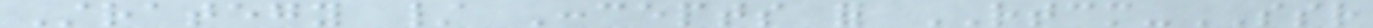Strategy / Concepts for RTCM-SSR
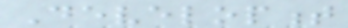Development
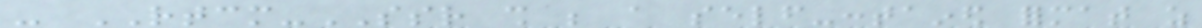- RTCM-SSR shall be a self-contained format as
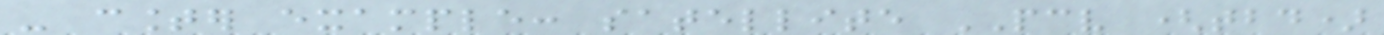- counter example: satellite PCV (tbd)
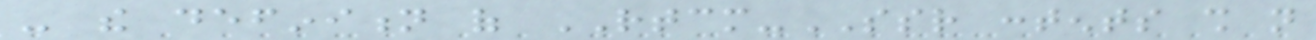- the definition of RTCM-SSR contents shall not
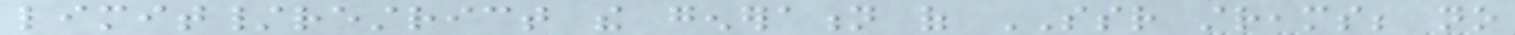limit/restrict the generation of SSR streams; no
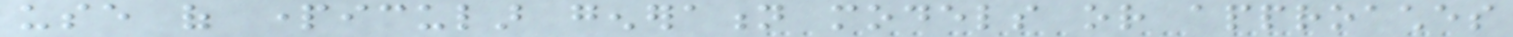use of particular generation models or approaches
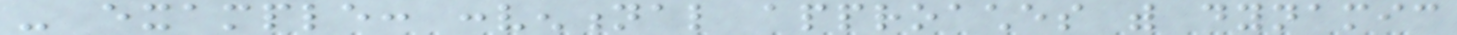- example: conventional approaches with dynamic
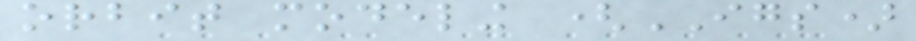orbit modeling (IGS)
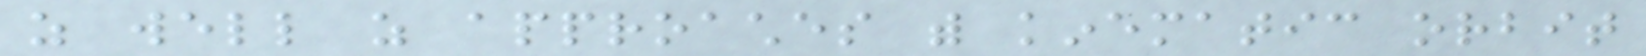as well as approaches with kinematic orbit
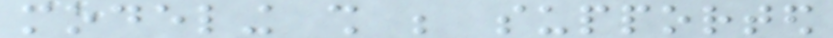modeling shall be supported
